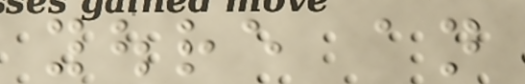youre an
